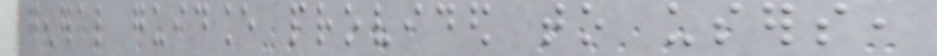general guidance provided to users,
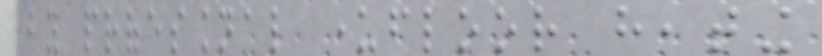by professional underfloor heating
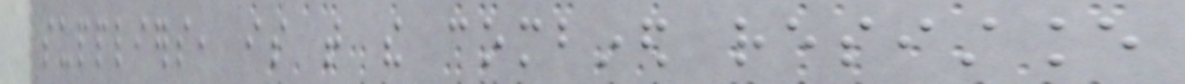suppliers, is that the combined resistance
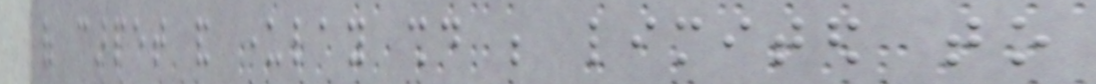of carpet and underlay should be limited to
